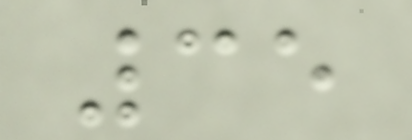35
